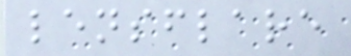lensflare
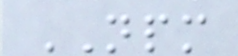NPM
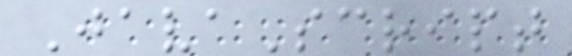JavaScript
